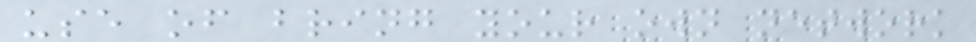use of bring your own network
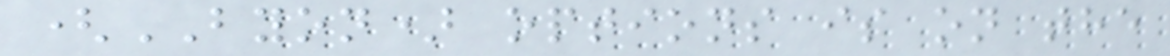(BYON) options is on the
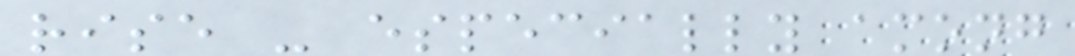rise - especially among
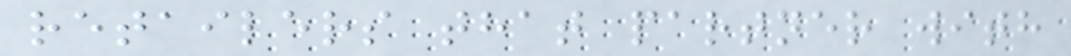retailers that partner with
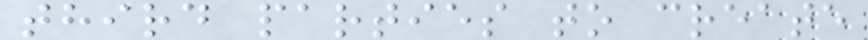third parties to create
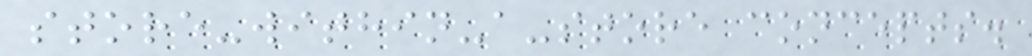store-within-a-store concepts.
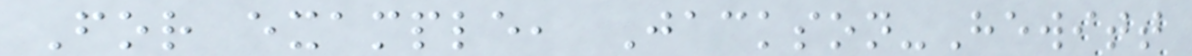For example, Jackson-Hewitt
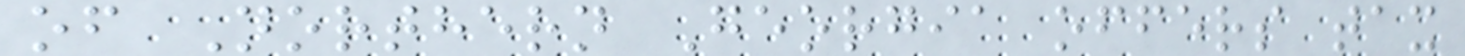of Northern Georgia offers tax
